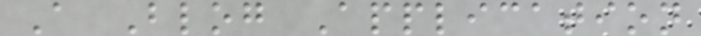A Blog Application
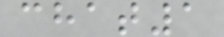chat1
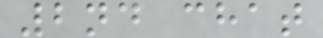2nd chat
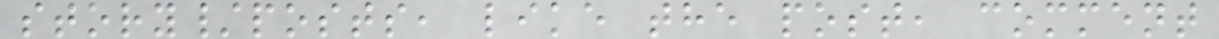story/posts, like the post, comment
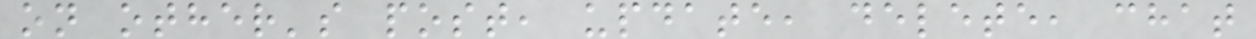on other's post, update, delete, chat
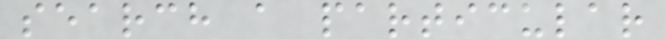search a particular
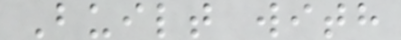Built with
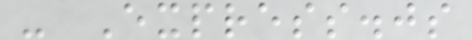- Express.js
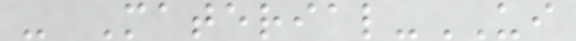- Material-UI
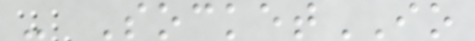- SocketIO
